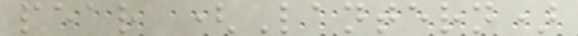pear (Lantern)
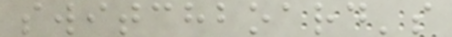switchboard's
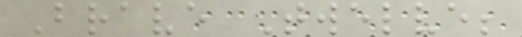Brave Twelve;
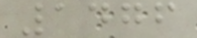1476
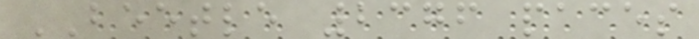BEETLE 2376 paces
